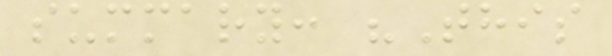summary: "This
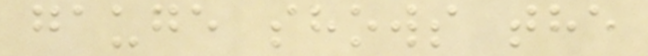gauge shows the
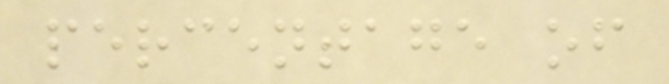percentage of
